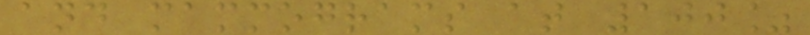and mammograms at 100%
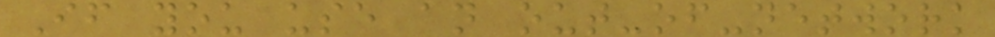If you use an out-of-network
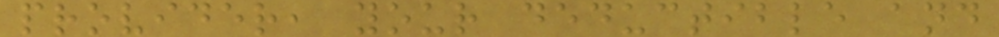provider, your deductible and
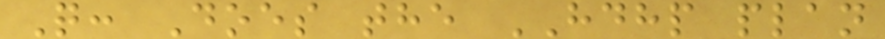Q: Does the HDHP plan
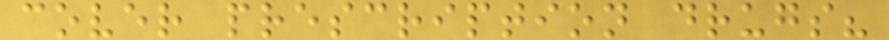cover prescription drugs?
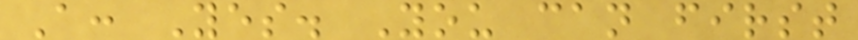A: Yes. You can first
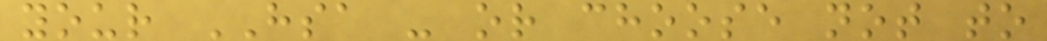your HSA - or choose not to
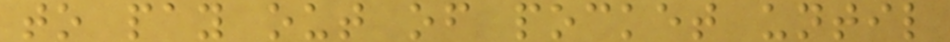to pay out of pocket until
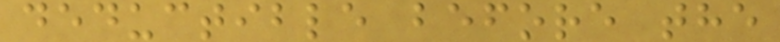deductible before the
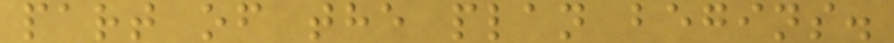part of the plan begins.
